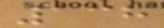138
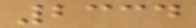2334
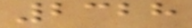2328
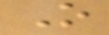O
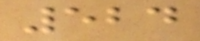524
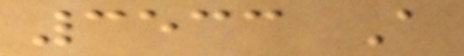3533 A
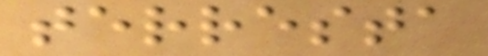terresta
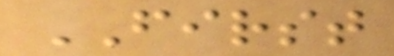FIRST
